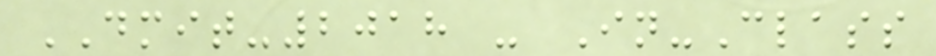DMIT-2018 - In-Class
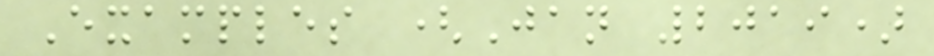Examples (Jan 2019)
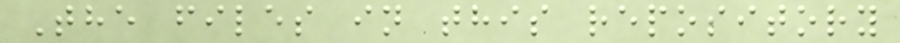The files in this repository
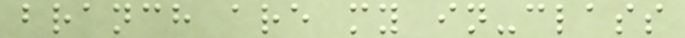branch are my in-class
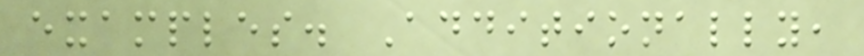examples. Additionally,
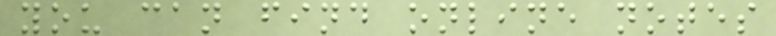you can find online notes
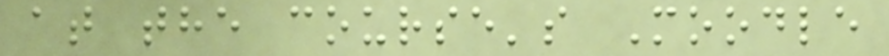at the course's Moodle
